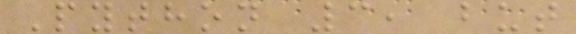Python 3, but
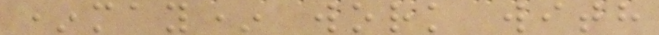*may* work with
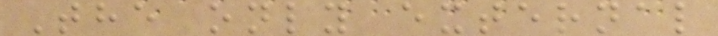The only external
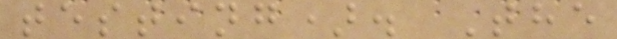testing). The
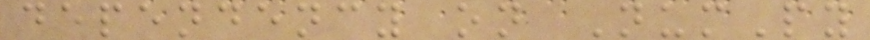dependency on NumPy
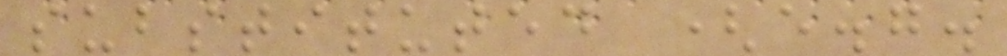substituted (e.g.
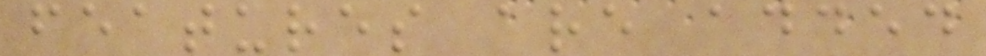features are added
